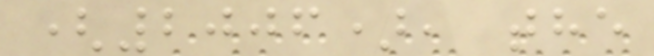(2006), the
